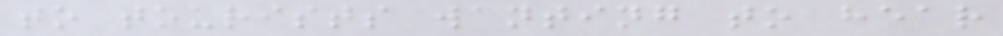to tourists wanting to hear
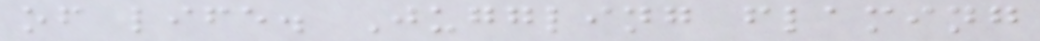of life. Juggling flaming
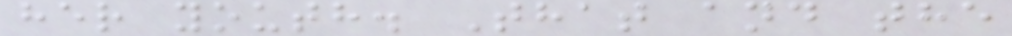her youth. That and the
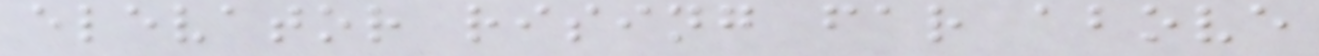elevator rising far above
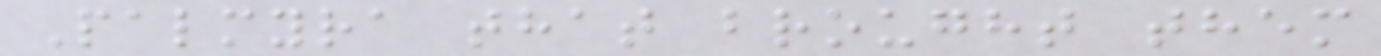Palmyra that brought them
